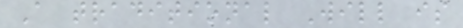A traditional Will is
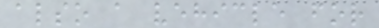also a vehicle for
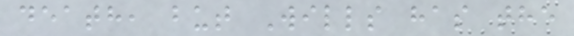death, but Wills has the
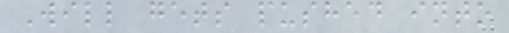Will gets pushed into
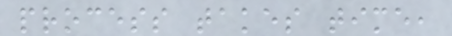process takes time,
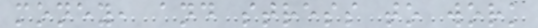money, and stress to work
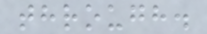through.
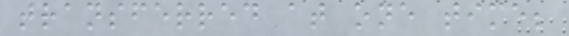transferred at one time;
